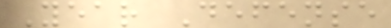Year Defense
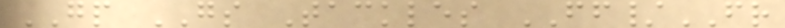GP GS Tackles FF/FR
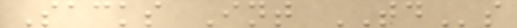Sacks Int TDs
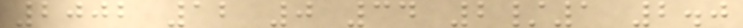2002 12 0 34 2/1 2.0
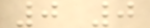0 0
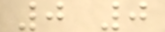0 0
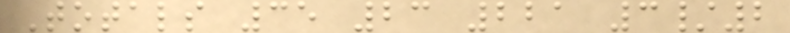Totals 35 23 221 3/2
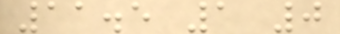11.5 1 0
